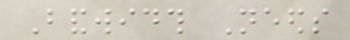Bandwidth Needs
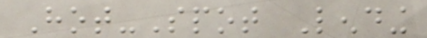Hot-Spot Lending
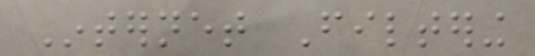Internet Filtering
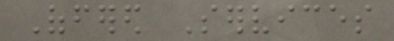Offered Services
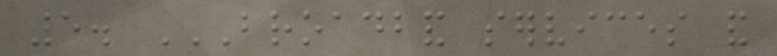5. BROADBAND SERVICES AND
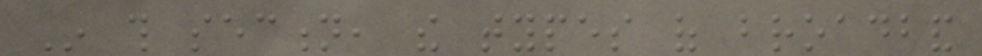In this section, the types of broadband
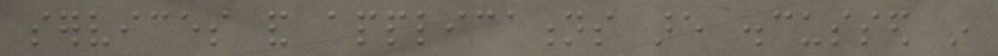services and applications are discussed in
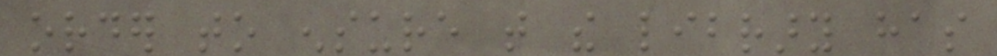order to ensure that the library has
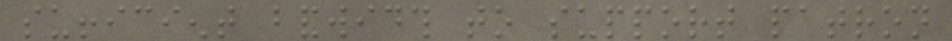sufficient bandwidth to support patron
